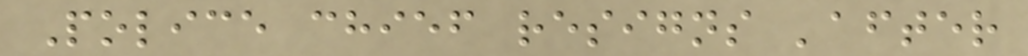Police chief resigns 'after
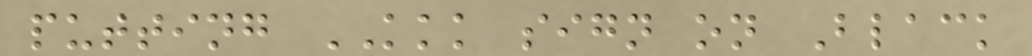putting KKK sign on Black
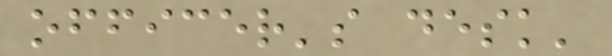officer's desk'
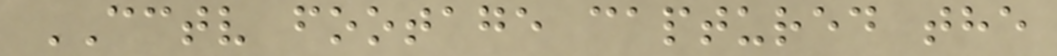CCTV footage captured the
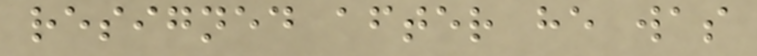resigned after he was
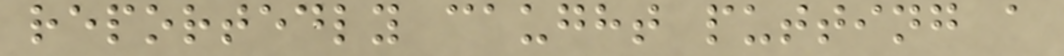reportedly caught putting a
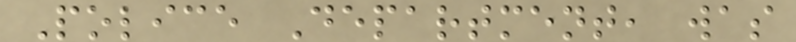Police Department, was
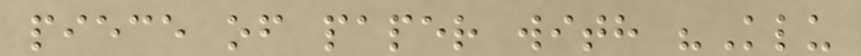piece of paper with "Klu
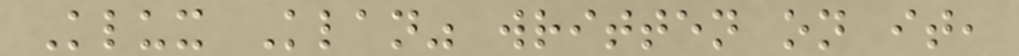Klux Klan" written on it,
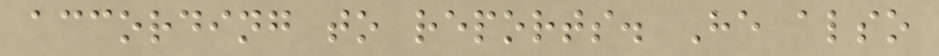according to reports. He also
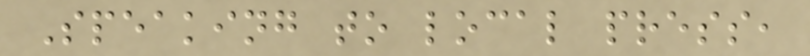Speaking to local press,
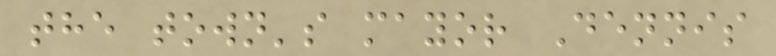the town's mayor Dennis
